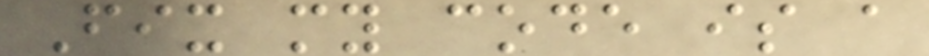Fix my code is a
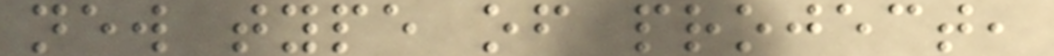new type of project,
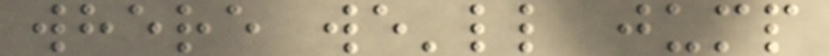where we'll jump
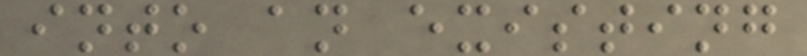into an existing
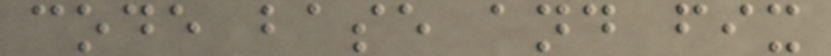code base and fix
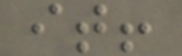it!
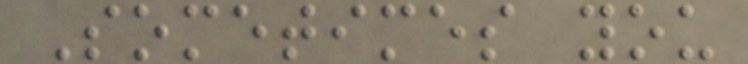Sometimes you
